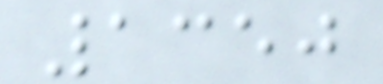1350
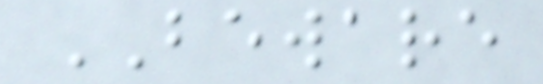BEWARE
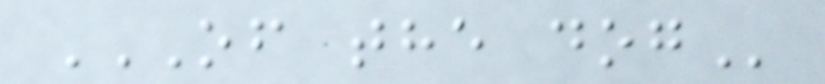OF THE DOG
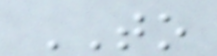TO
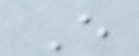E
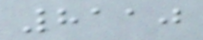8110
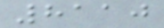8110
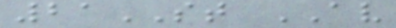21ST AV
